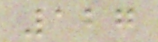127
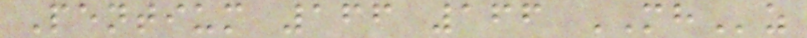Pentium 166 166 MHz
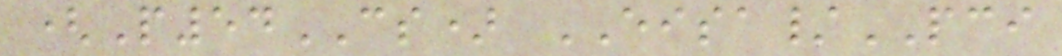(P54CS) EISA/PCI
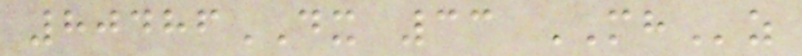80486DX 33 MHz
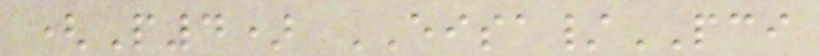(P4) EISA/PCI
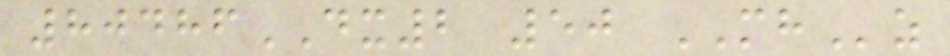80486DX2 50 MHz
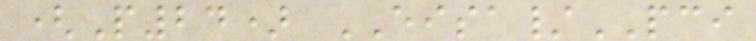(P24) EISA/PCI
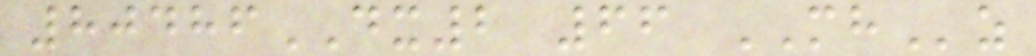80486DX2 66 MHz
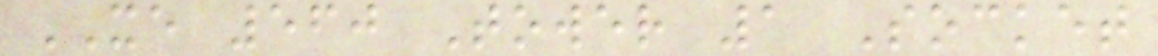XE 560 Tower 1 Socket
